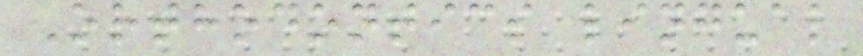Orthodontics lingual
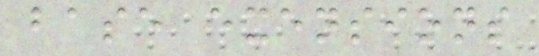base exensions
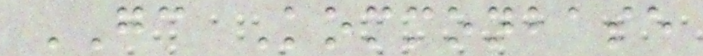GC Kommonbase
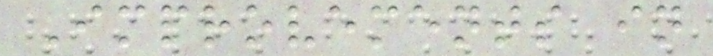Improvements in
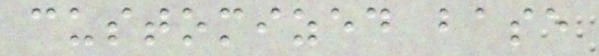customized base
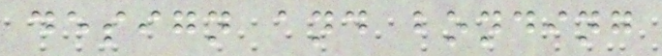design and bonding
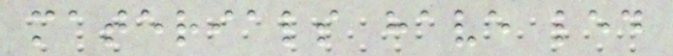materials have led
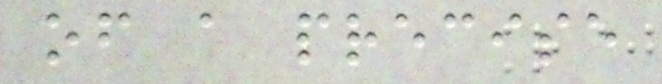of a precise
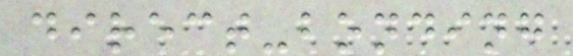direct-bonding
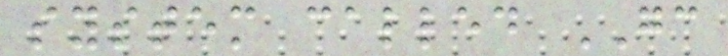system called GC
